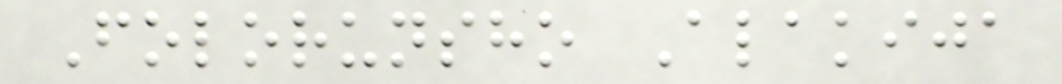Folorunsho Alakija
